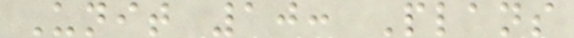Unit 10: Plans
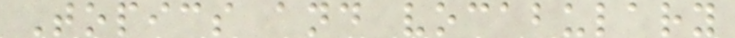Topics and vocabulary
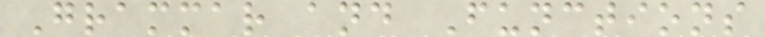Grammar and Functions
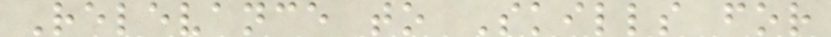Relevance to Skills for
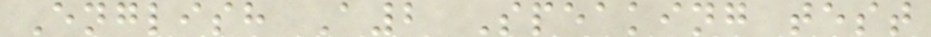English A2 Speaking test
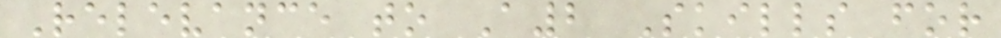Relevance to A2 Skills for
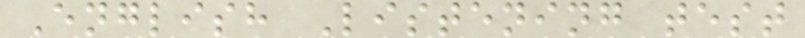English Listening test
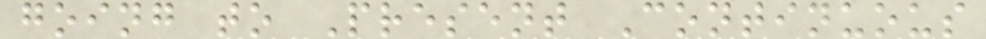going to Present Continuous
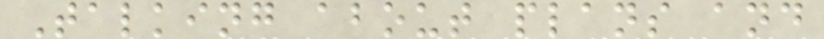Talking about plans and
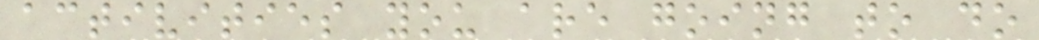activities you are going to do
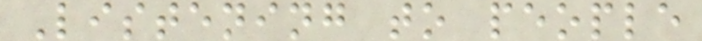Listening to people
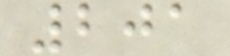201
